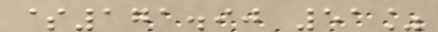$171.90 51%
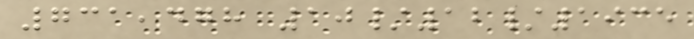731,478 10/12/1935
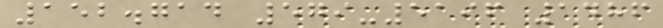152.714 579-5196 1486
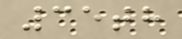35th
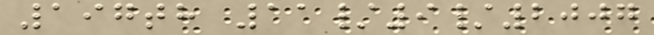197th 11/9/2007
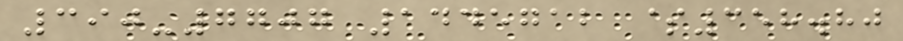390-7707 1445712 $358.80
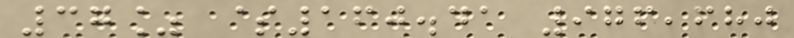37% $160.41 976,680
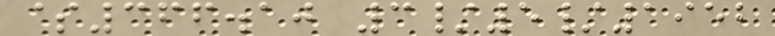$366.10 3/5/1952
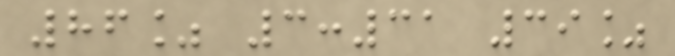86% 3:31 39%
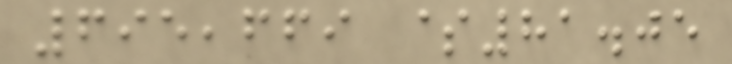695,669 $81.05
